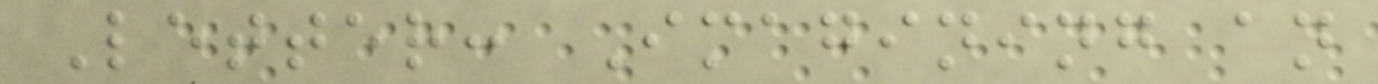Letter: Imagining an
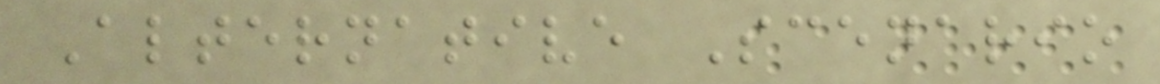Alternative Scenario
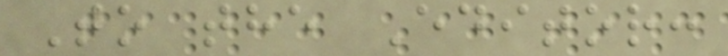To the Editor:
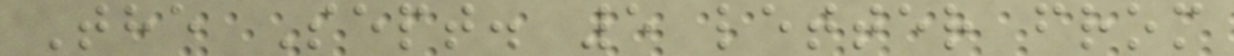The Sept. 5 letter from
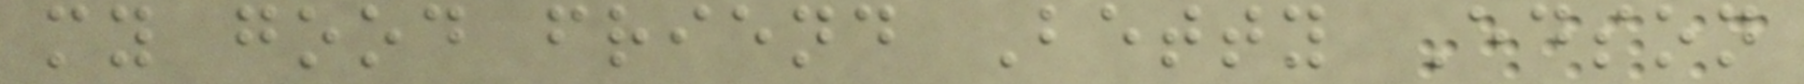my good friend Betty Edson
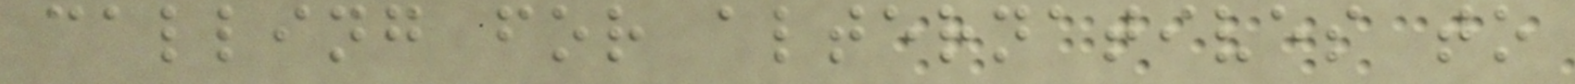calling for alternatives to
